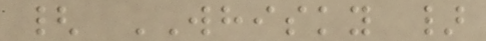{ WHISKY }
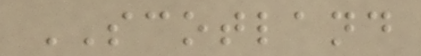SCOTLAND
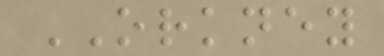ORKNEY
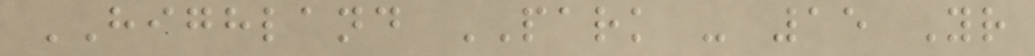HIGHLAND PARK - 15 Yr
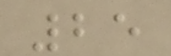25
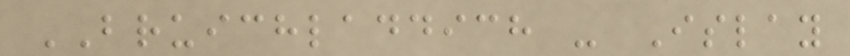BRUICHLADDICH - Islay
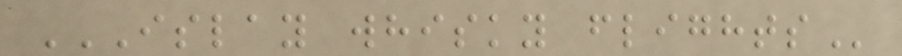ISLAY WHISKY FLIGHTS
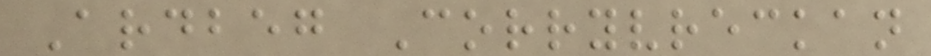Ardbeg Corryvreckan
